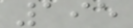195
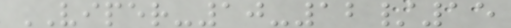VIPER-10-12/15
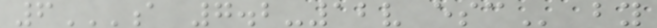6A 7.2-12V ESC by
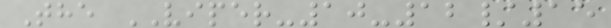The VIPER-10-12/15
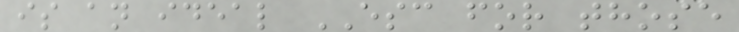is an ideal ESC for those
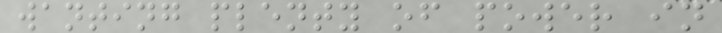wanting plenty of power in
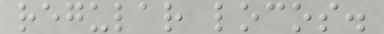regular locos.
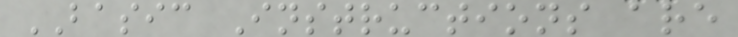BASIC Instructions are
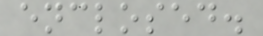enclosed.
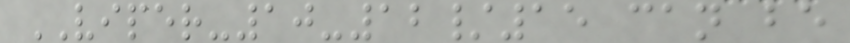VIPER-10-12/15 can be
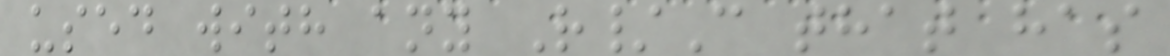used with any R/C that has
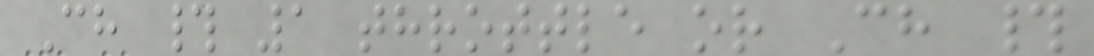Ch # 1 throttle or Ch #
